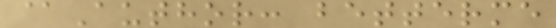@Author: betterme
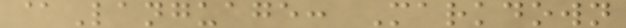@Language: Markdown
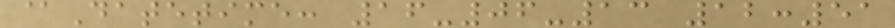@Datetime: 16-06-13 12:51
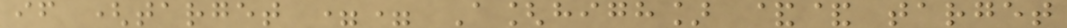if (target == A[high] && target
